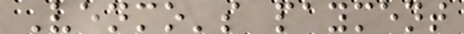Venmo's payment
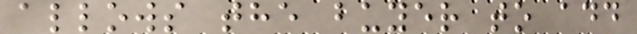allows the buyer to add
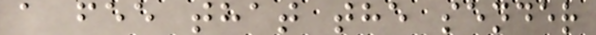a fee that the sender
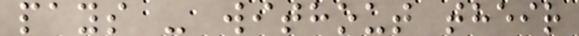pays - without their
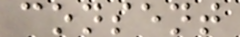consent
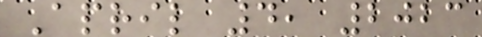April 4, 2023
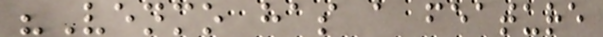"Venmo has a feature
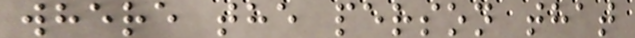where the person that
